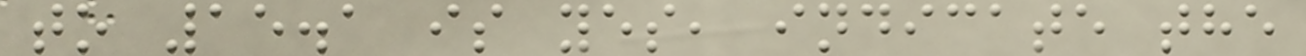to 15.1 is yes, indicate the
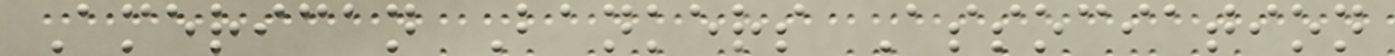American Bankers Association
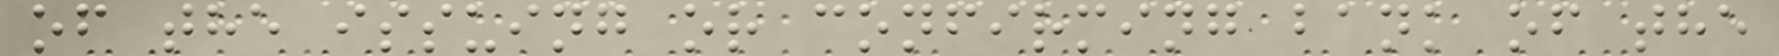of the issuing or confirming bank of the
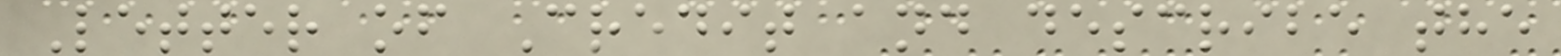Letter of Credit and describe the
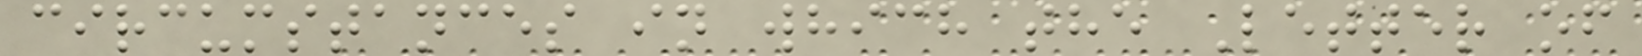circumstances in which the Letter of
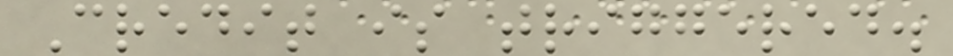Credit is triggered.
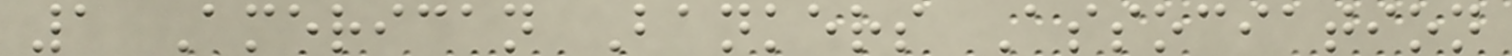1 American Bankers Association
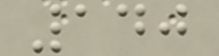140
